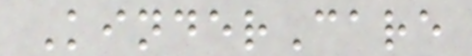KinderCare
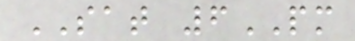SAT 6PM
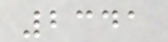2341
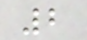2
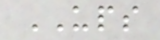UPS
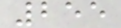255
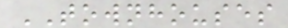TOWNHOUSES
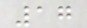17
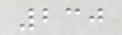230
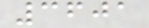3601
